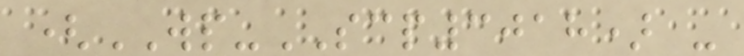(WP-SCP3018) -
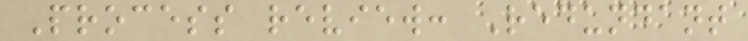Process review: Redundant
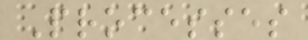Processes
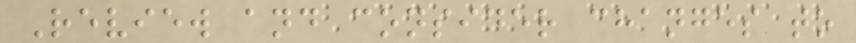Review and consider changes to
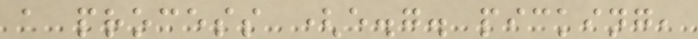a process (e.g. picking,
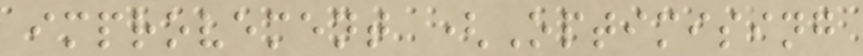improvement (Optimising
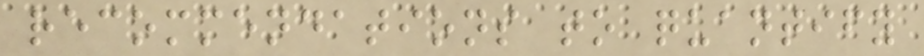recommendations to quantify
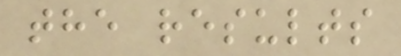the results
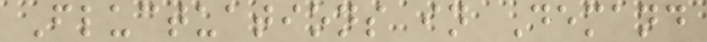Fluctuations in Demand
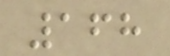168
